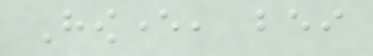However, bei
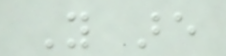You are
